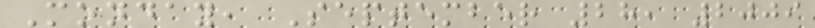Monday, September 28, 2009
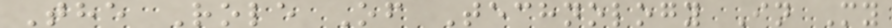The Role Of Technology In My
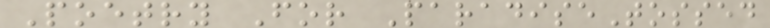Poetry For ParadiseTossed
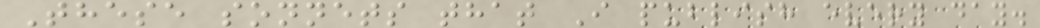These sonnets that I publish every day.
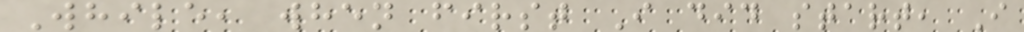While, when first I did start, I
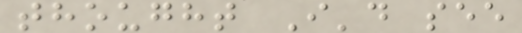thought I'd see
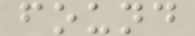found
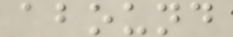abound
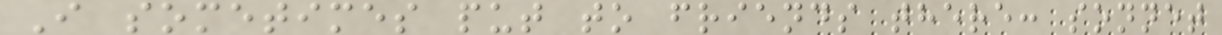I sometimes put to friends there: sonnet
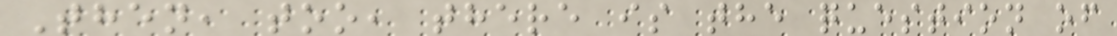Then, too, there is the question of
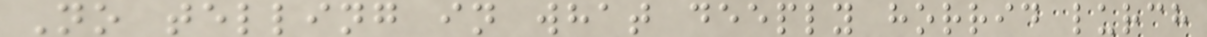No telling in what deeply horrid lurch
